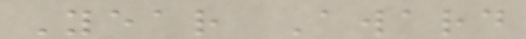Year Award
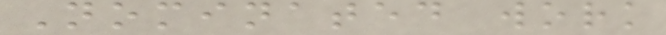Nominated work
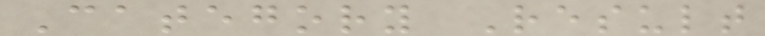Category Result
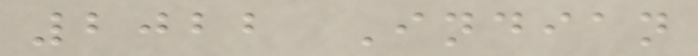2022 Indian
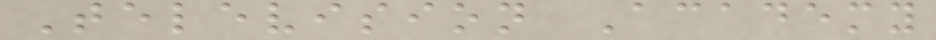Television Academy
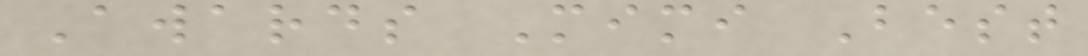Awards Mimi Best
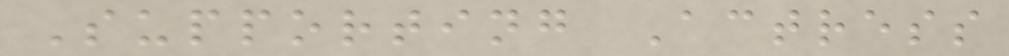Supporting Actress
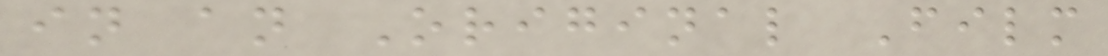in an Original Film
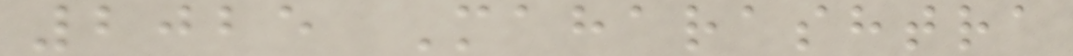2025 Maharashtra
